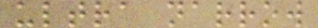ultra narrow
